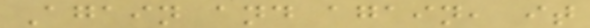Again and again, it
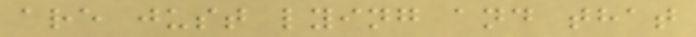are just lying and that
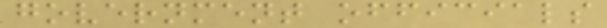government officials
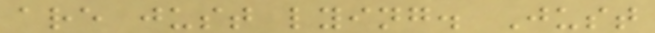are just lying. Just
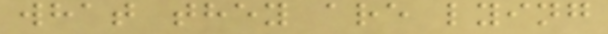what they are lying
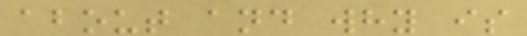about and why is
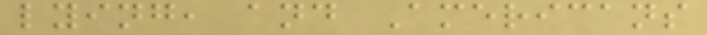lying, and Americans
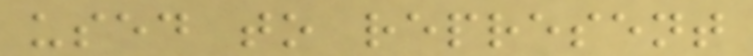used to represent
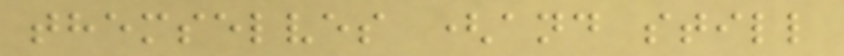themselves (and still
